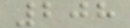208
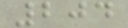204
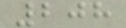208
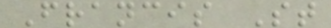Francis St
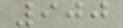900
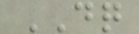DQ
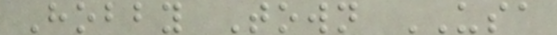Hobby Town USA
